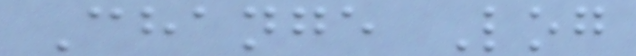Change Log
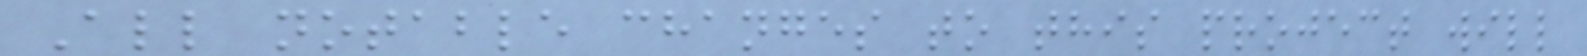All notable changes to this project will
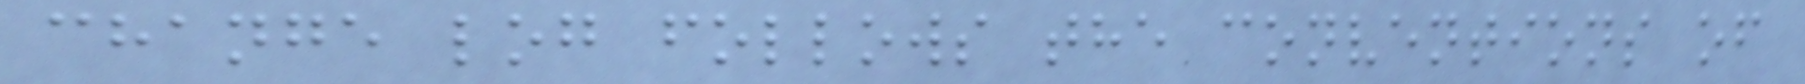change log follows the conventions of
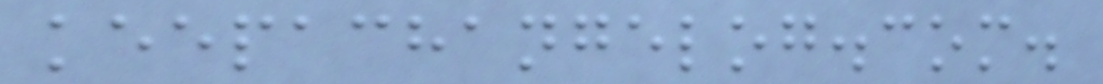keepachangelog.com.
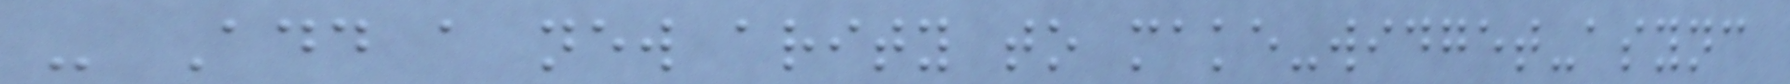- Add a new arity to make-widget-async
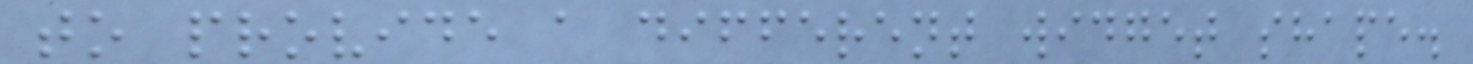to provide a different widget shape.
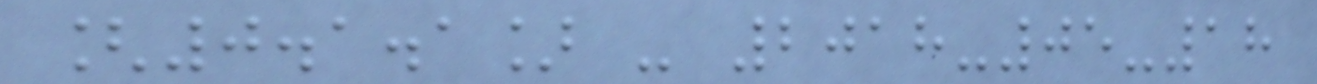[0.1.1] - 2018-05-18
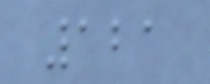121
